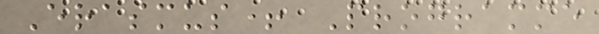Erasmus+ Programme
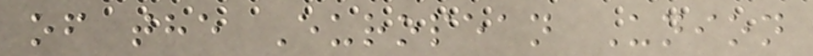of the European Union
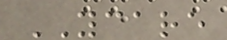YCARE
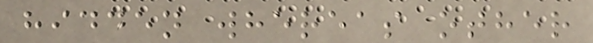hidden whereas other
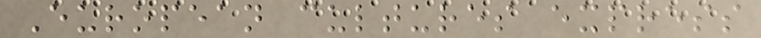European cultures express
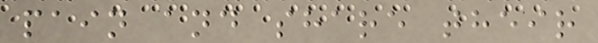pain and share their
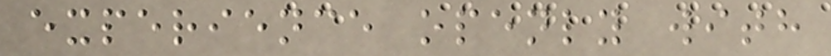experience openly with
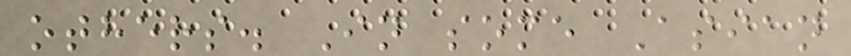others. In some Asian
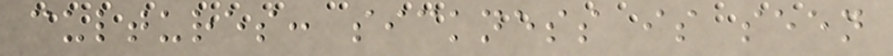cultures: sickness is seen
